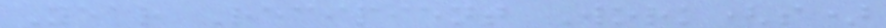Year Recipient Work(s)
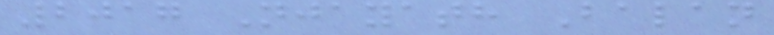2017 Njayath Balan
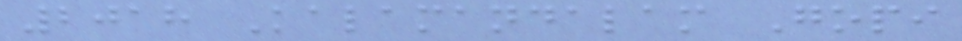2018 Kalamandalam Gopi
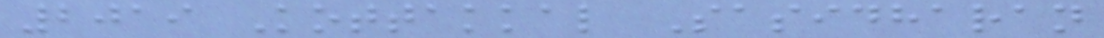2019 Kottakkal Sasidharan
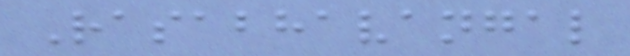Rasabhavangal
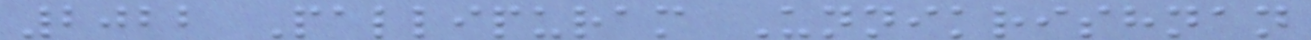2022 Pallipuram Unnikrishnan
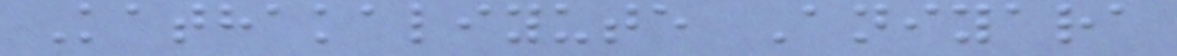Kathakaliyute Aniyara
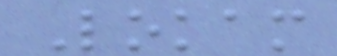Lokam
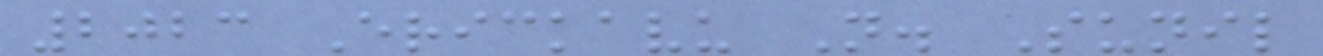2023 Erickavu N. Sunil
